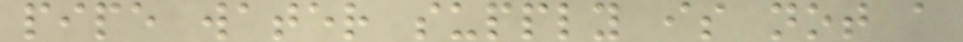pipe water supply is not a
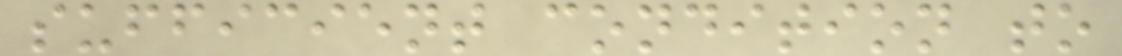sufficient condition to
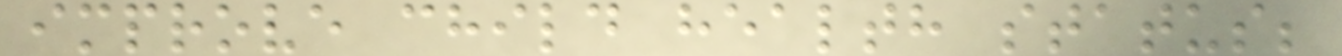improve child health status;
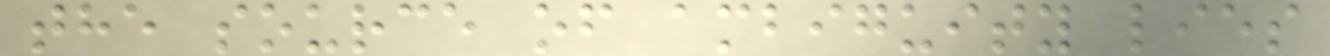the source of ambiguity lies
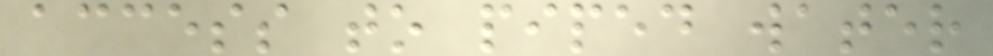access to piped water
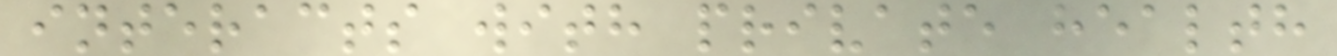interacts with private health
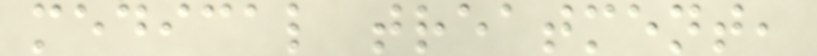medical treatment,
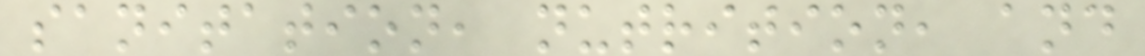sanitation, nutrition, and
